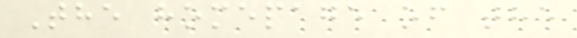The homepage of the
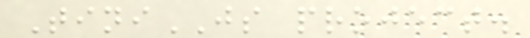TiniJS project.
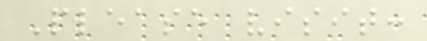Please visit:
